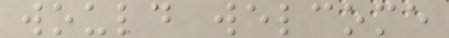would welcome
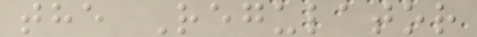the Regulator
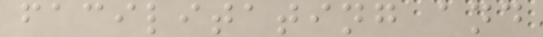facilitating and
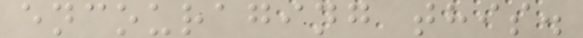encouraging this.
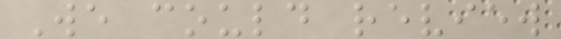We could review
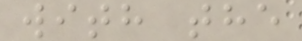with the
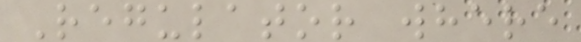Regulator where
